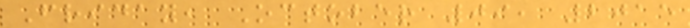Friday, October 09, 2015
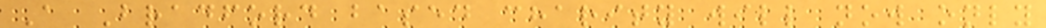A Bradford based charity will now only
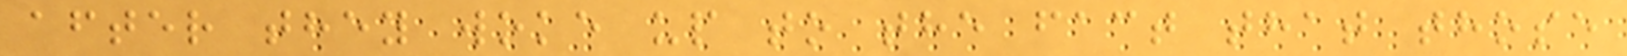after they woke up to the fact that those
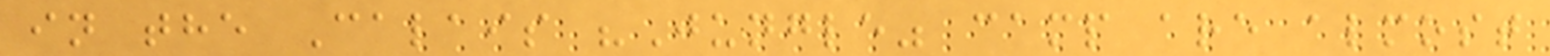in the Calais "Jungle" camp are almost
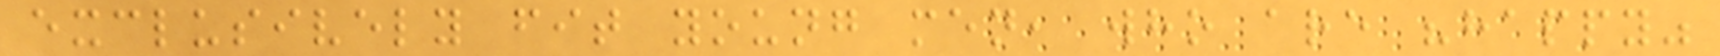exclusively fit young men, who are "happy"
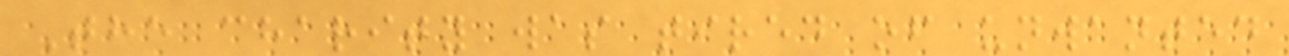The charity was tired of unwanted
